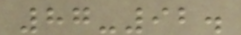87-92.
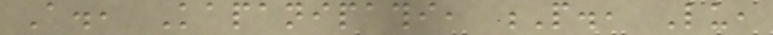A., Kapanipathi, P., Lu,
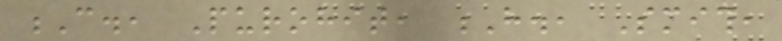C., Purohit, H., Smith,
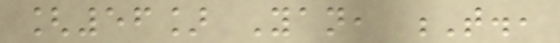[56] Yan, T.,
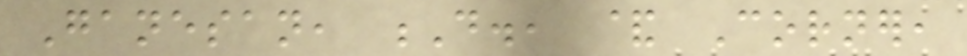Ganesan, D., & Corner,
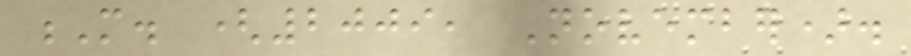M. (2009, November).
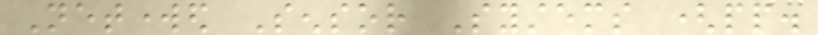Networked Sensor Systems (pp.
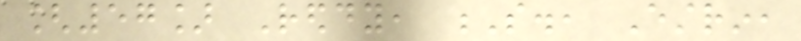[57] Reddy, S., Estrin,
